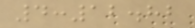4:12.82
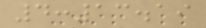4:13.19
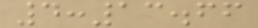4:13.66
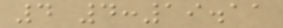4 4:19.11
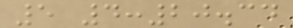5 4:20.34
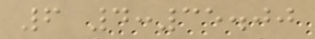6 4:35.00
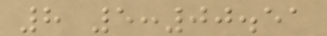8 5:00.51
